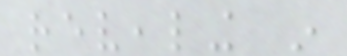revealing in
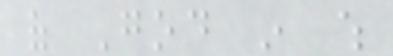of God in which
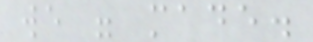we were made.
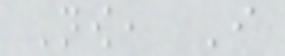Now, I
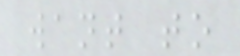want to
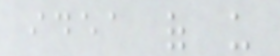idea of us
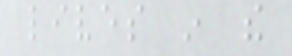lives in the
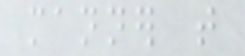manner that
